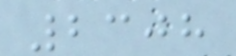2308
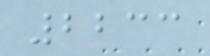2233
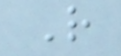R
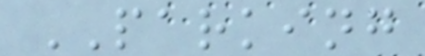PARKING
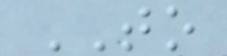TO
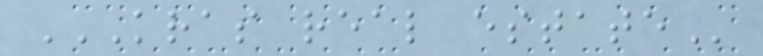KRAS REAL ESTATE
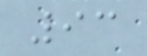93
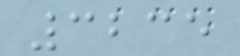3235
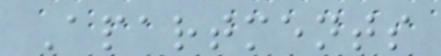Apartments
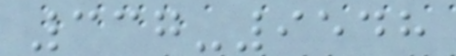337-9548
